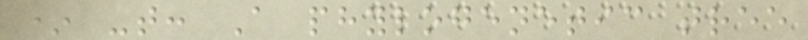* -t: A phylogenetic tree
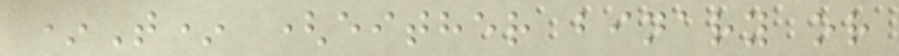*T* (either binary or
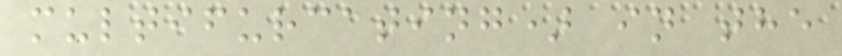multifurcating) in the
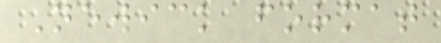Newick format
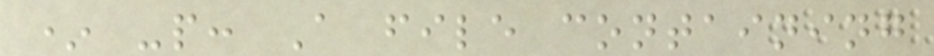* -p: A file containing
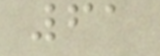61
